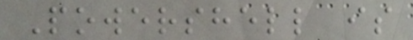Powershell is
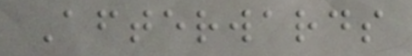Afterwards
